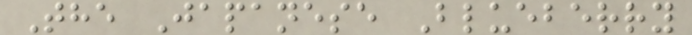The Japanese Blueberry
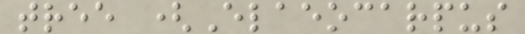tree (Elaeocarpus
